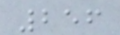256
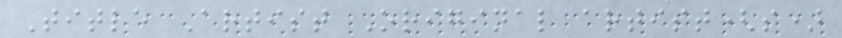Title Artist Original artist(s)
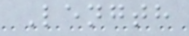Length
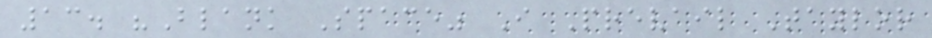13. "Blank Space" I Prevail Taylor
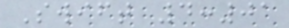Swift 4:01
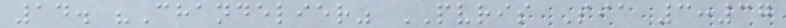14. "Chandelier" PVRIS Sia 3:37
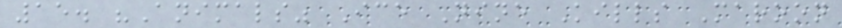15. "Animals" Ice Nine Kills Maroon
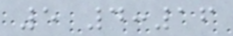5 4:16
